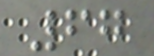67
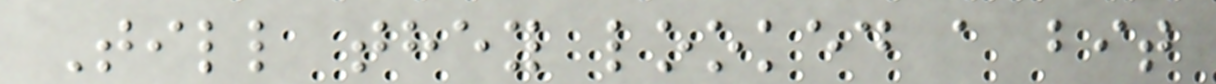Till they looked a bit
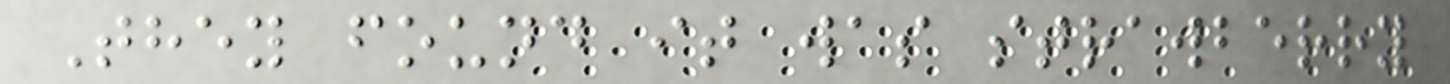They found it was strawberry
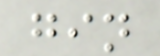gin
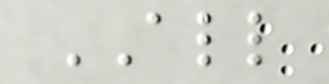ALL
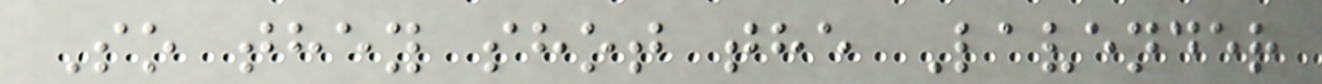So they shot the Lavender
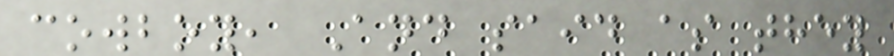cowboy, And said as they
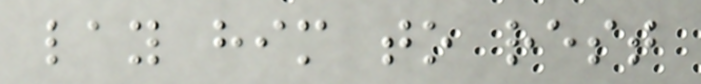lay him to rest
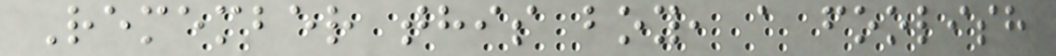Remember this boy, a foolish
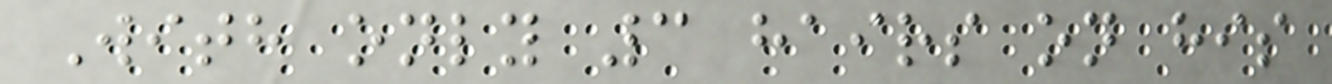With only 3 hairs on his
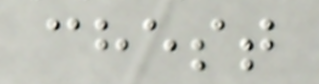chest
